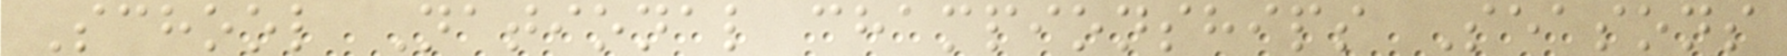School National championships Seasons
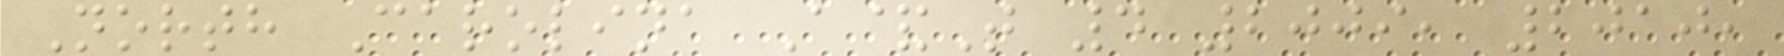North Carolina A&T 4 2009, 2010,
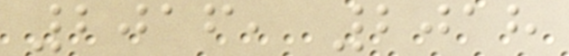2016, 2018
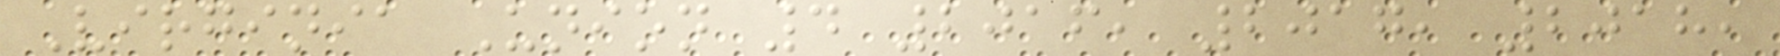Virginia Union 4 2016, 2017, 2018,
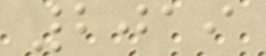2019
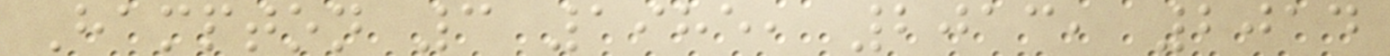Hampton 3 1985, 2013, 2014
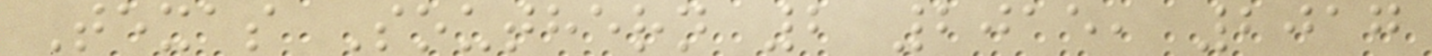Texas Southern 2 2015, 2017
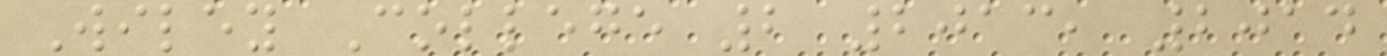Wiley College 2 2013, 2014
